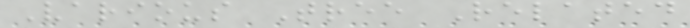Various Tree Related
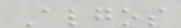Algos
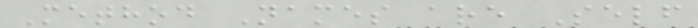Method Names are Self
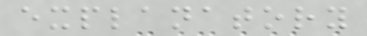explanatory
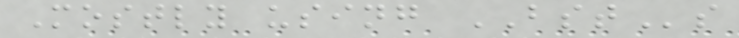Mostly using BSTs
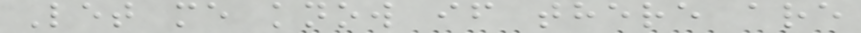Let me know if there are
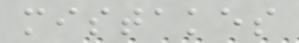mistakes
